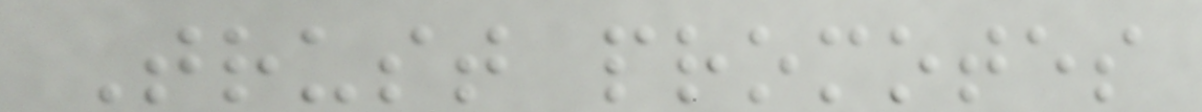Trust promotes
